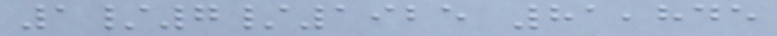1/7/1925 81,845
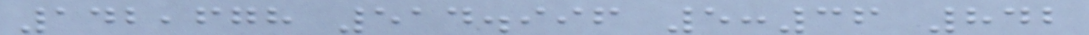142,678 514.996 5:36 842
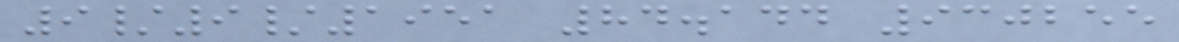9/9/1951 84.144 930255
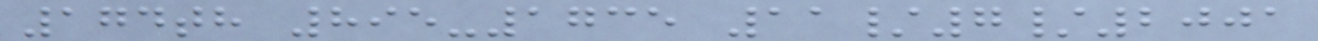174th 895-1735 11/7/2001
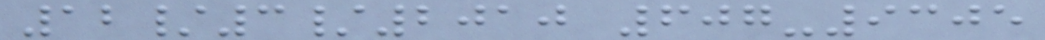12/3/2010 607-9305
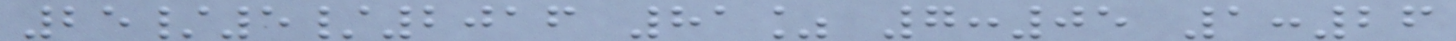25/5/2016 81% 7:05 1:26
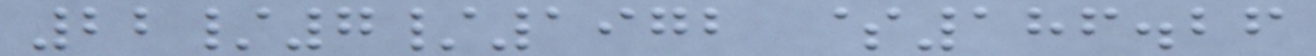22/7/1972 $186.26
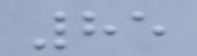85
